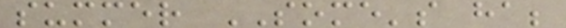summer SOME's ha;
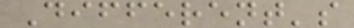Different's
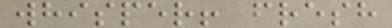whisper! fresh
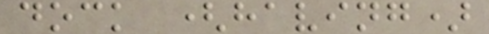dock (having)
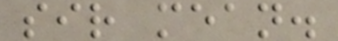sir mean.
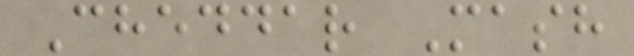Cheddar Mash
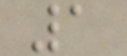1
